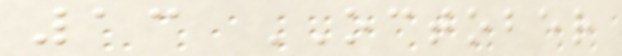13 OCTOBER
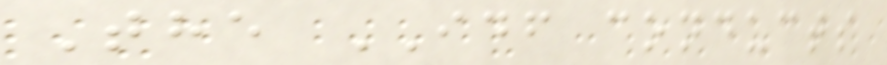The IDF conducts
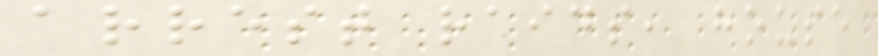arrest raids, house
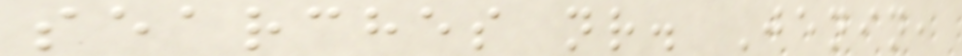searches nr. Jenin,
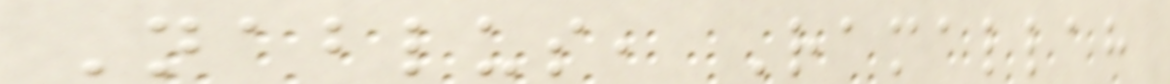Nablus, Ramallah
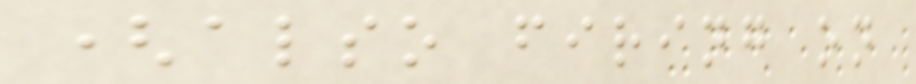(also firing on
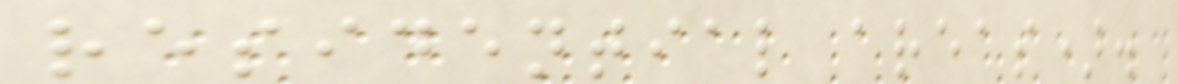residential areas).
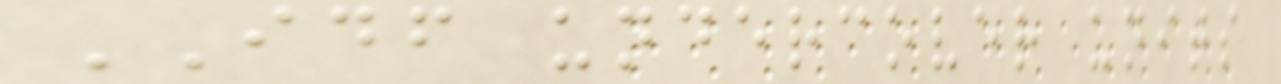IDF undercover units
